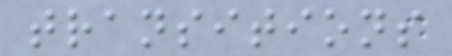transitions
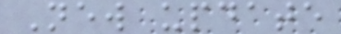New update
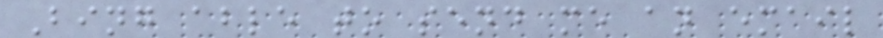Bing able to send me an email
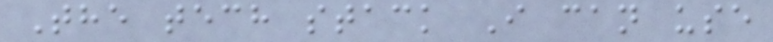The tech stack I can use
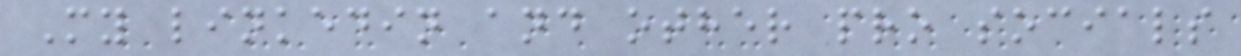My linkedin and other pro socials
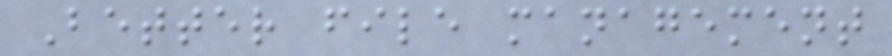Better file management
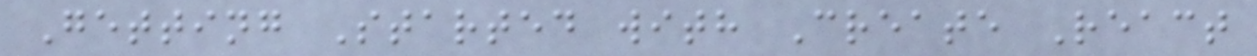Getting Started with Create React
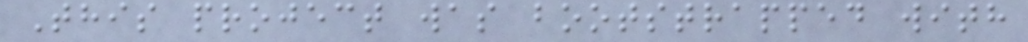This project was bootstrapped with
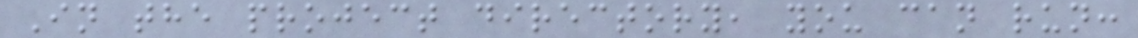In the project directory, you can run:
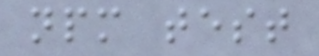npm test
